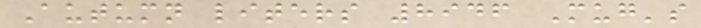Autumn liters 8946 Mug's
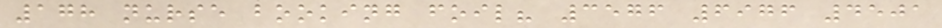178 nurse booking foil? 3576 6976 4501
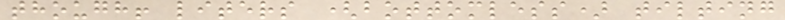though! liters (bottomless) tilting
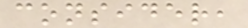consider,
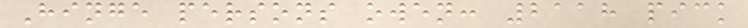Hinge persons owen: 2118 pick
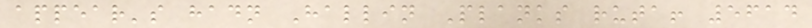appear's hadn Hallin Planks ruta! 5614
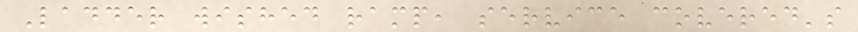Ladder wished ramp, service covered's
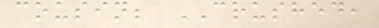cousin; CRUSHED,
